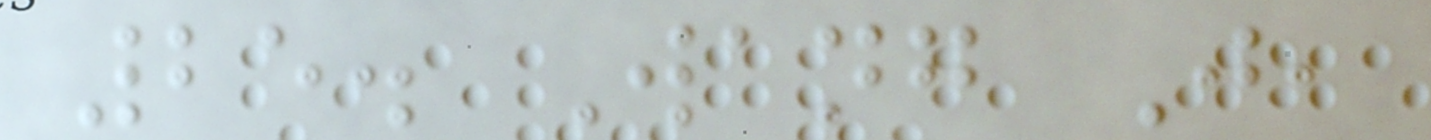25. Wang J,
